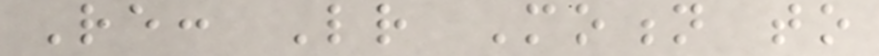Re: Letter Motion to
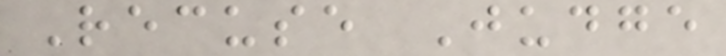Recuse Judge
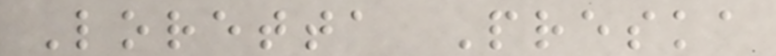Loretta Preska
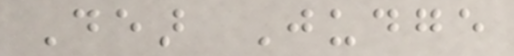Dear Judge
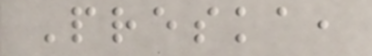Preska,
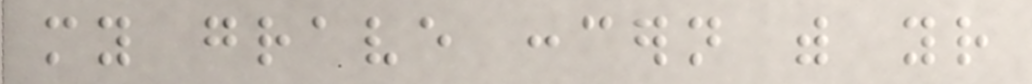my grave concern with your
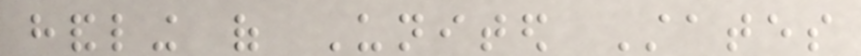handling of United States
